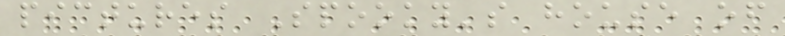pictures Spooky's house of
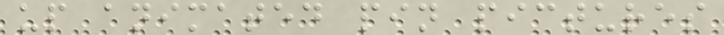up animated pin pictures
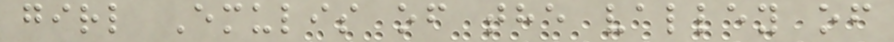girl Emulis of the valley of
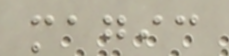magic
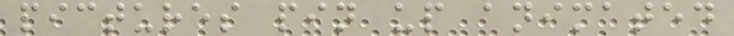pictures pin up animated
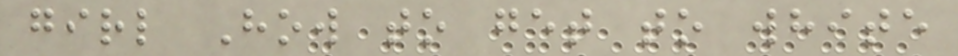girl How to get to white
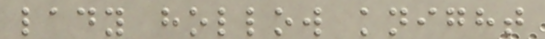lady hollow knight
